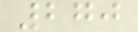270
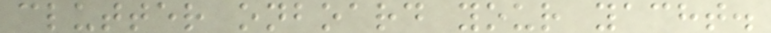clutter onboard your yacht.
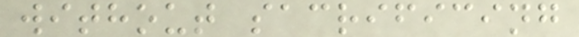without sacrificing
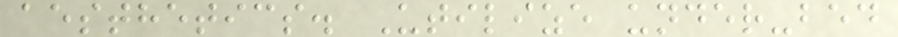aesthetics. Utilize under-bed
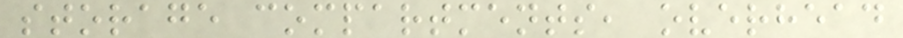storage compartments, overhead
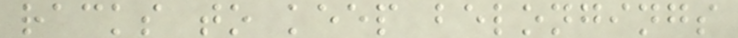racks to keep belongings
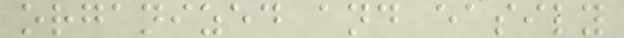organized and easily
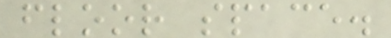floor space.
